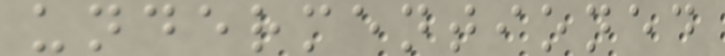undermentioned
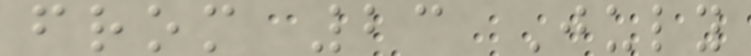from 23 July
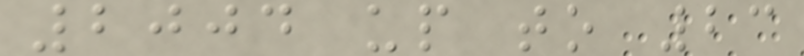2004 up to 23
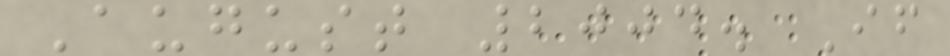August 2004. If
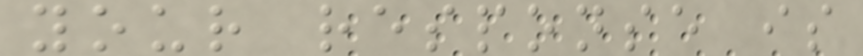your response is
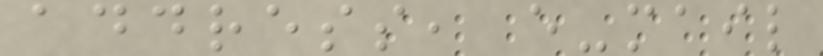address, e-mail
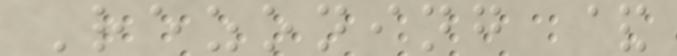Rezoning &
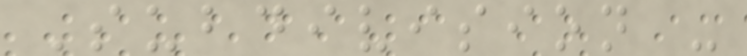Subdivision -
